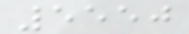5550
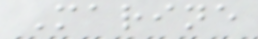Marine
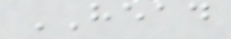HEAD
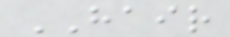HAIR
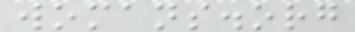womans.org
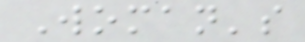Woman's
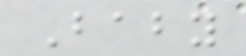Baby
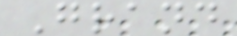Grand
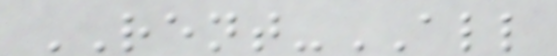RENT-ALL
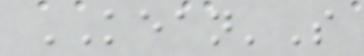KEAN'S
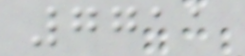7711
